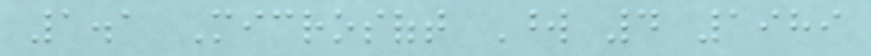1.1 Microsoft Word 4 1989
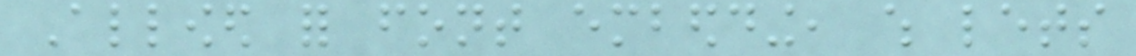Allowed for font embedding, which lets
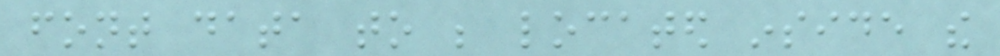font data to be located inside the
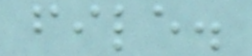file.
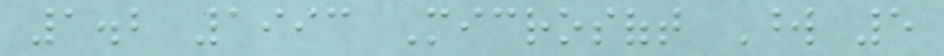1.2 1993 Microsoft Word 5
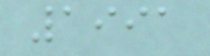1991
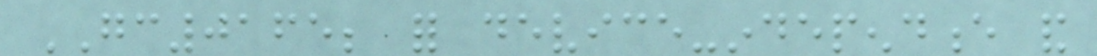GC0165; for device-independence and
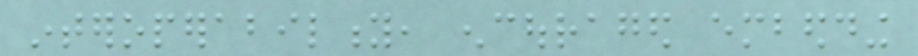interoperability, encouraged embedding
